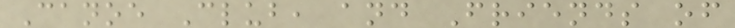Canoe Club, and Friends of
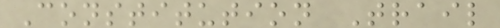Constitution Trail
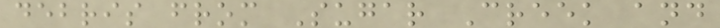debris from Sugar Creek and
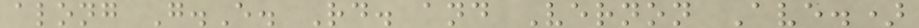along G.E. Rd. and Vernon Ave.)
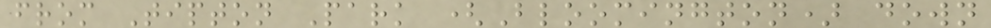from Tipton Park (Bloomington) down
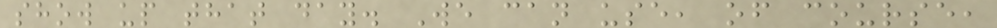show up that day. We can use, of course,
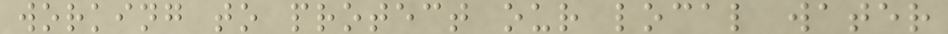working to protect our local water
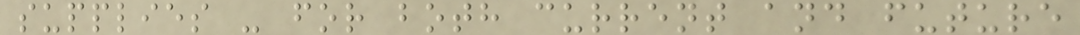supplies - for both current and future
